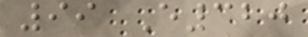99 E320
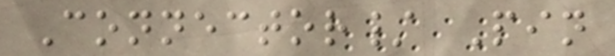Connector/ Pin
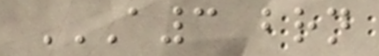A3 BRN
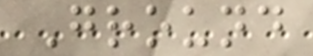Ground
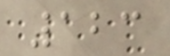123
